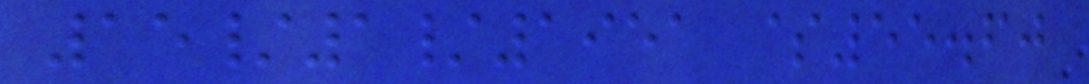15/1/1951 $55.60
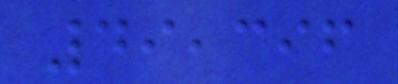49,396
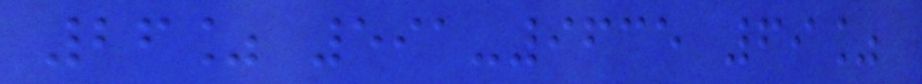26% 591-9635 69%
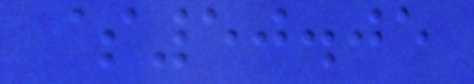$50.05
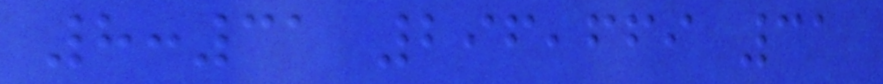8:31 296,669 31
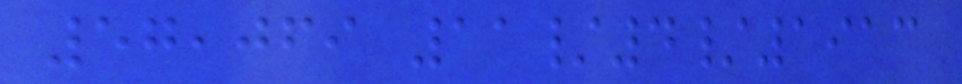57,069 11/4/1913
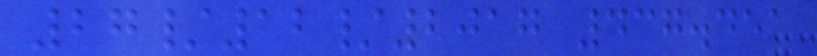27/12/2017 437.451
